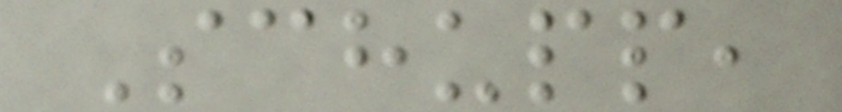Schupp,
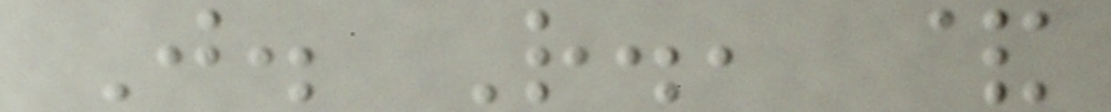J. R., &
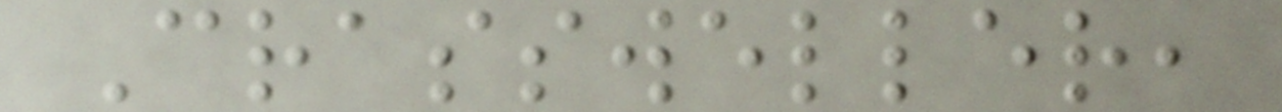Crassweller,
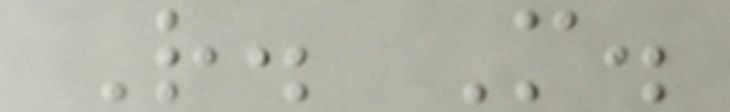R. M.
